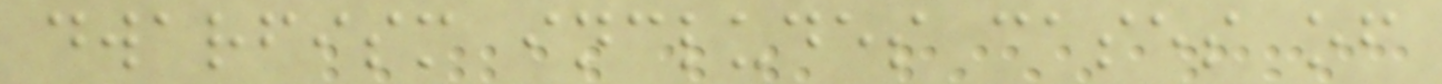dwarfism includes cases of
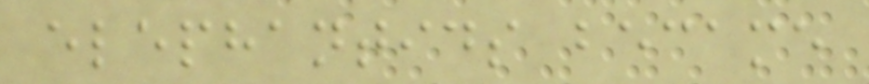elephantids became
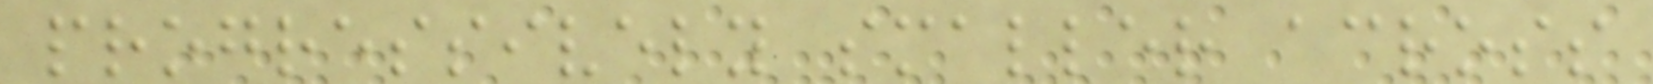progressively smaller across
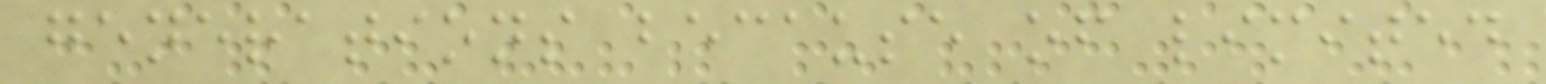generations because of limited
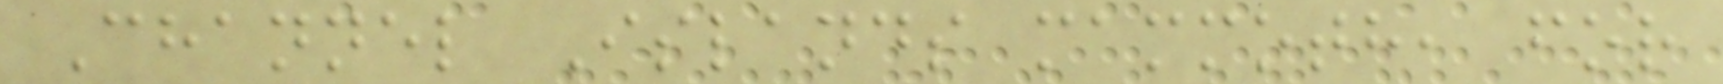Channel Islands mammoth, for
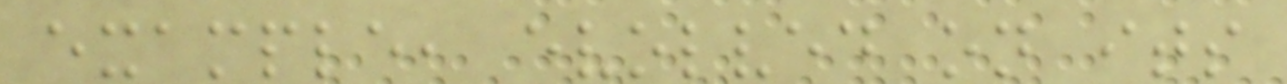example, evolved on its
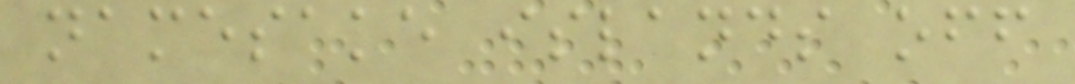namesake islands off
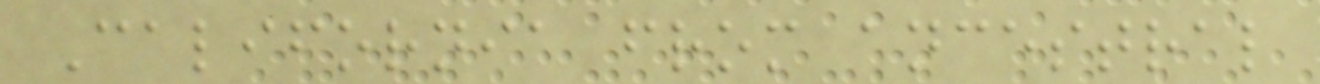California from ancestral
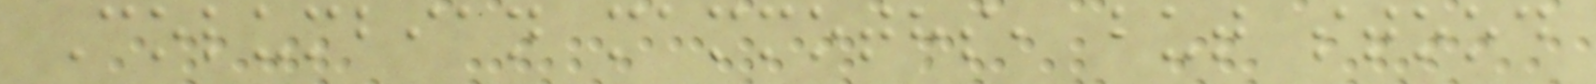Columbian mammoths, but stood
